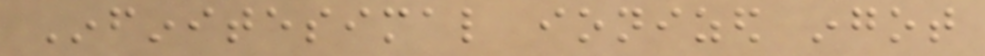Infinitesimal ionized ingot
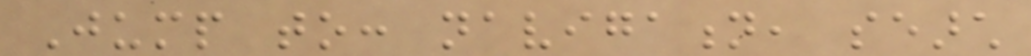Jump to: navigation, search
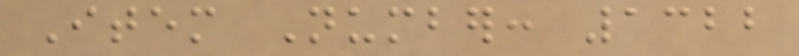Item Number: 1322
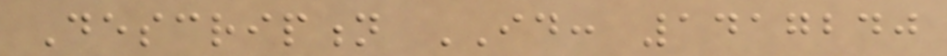Description ID: 1417240
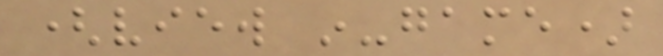(view in-game)
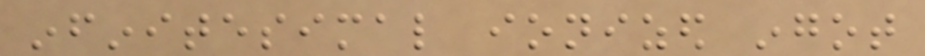infinitesimal ionized ingot
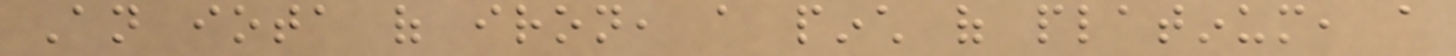An iota of iron, a pinch of platinum, a
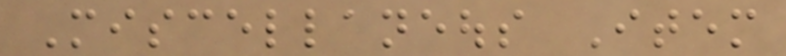Miscellaneous Item
